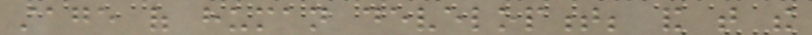stage of human development; and that the
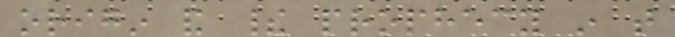origin and their prophecy in that
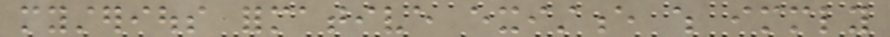mysterious formative existence which immediately
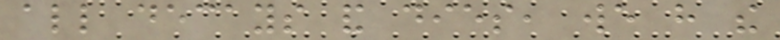all decays and dies, we have the
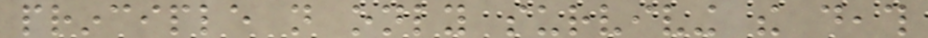principle not only surviving the death
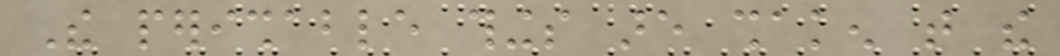The perishable things are shaken that the
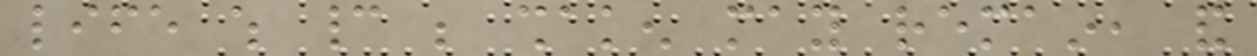life which cannot be shaken may remain, and
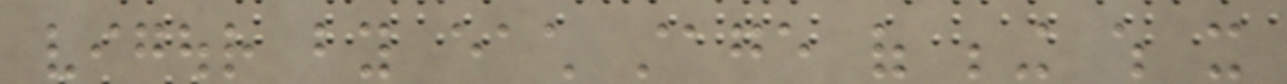vigour by each stage of being which it
